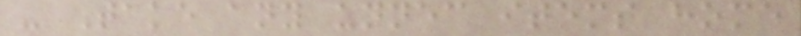- Take any unnecessary items home
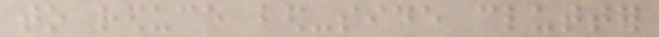to reduce bed-side clutter
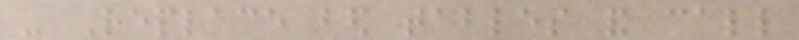- Replace bed tables and call
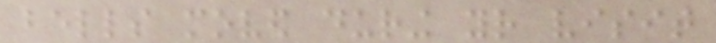bells moved during your visit
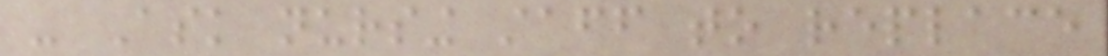- Ask nursing staff to replace
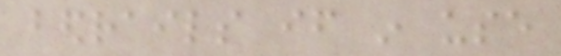bedrails if in use
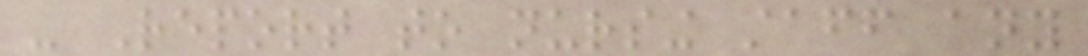- Report to nursing staff any
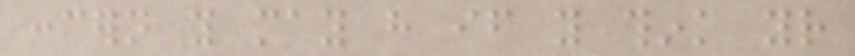concern you may have if you think your
